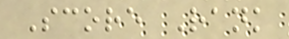Score Rank
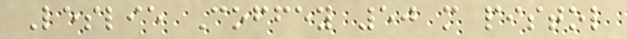Leslie Coffey 50 m pistol
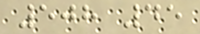508 45
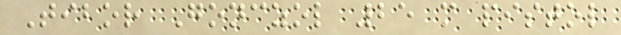Tibor Gonczol 25 m pistol
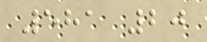581 20
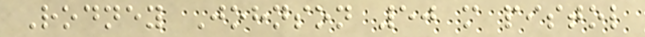Rodney Johnson 50 m pistol
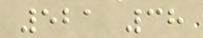521 38
